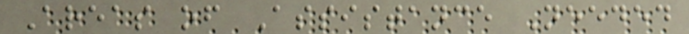Areas of Assistance Needed
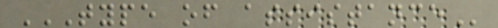TYPE OF ASSISTANCE
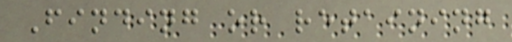Finding or retaining
